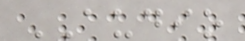AUDIO
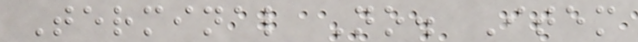Terminal No. Item
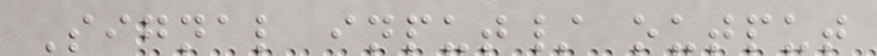Signal input/ output
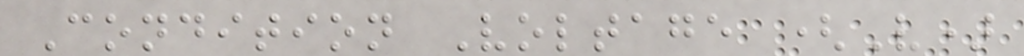Condition Voltage (V)
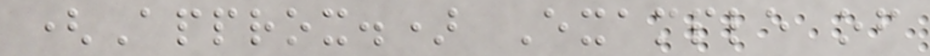(Approx.) Example of
